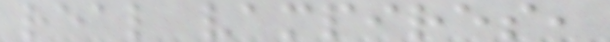real vampires,
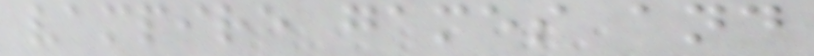vampire games and
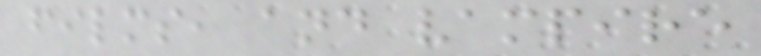films, and vampire
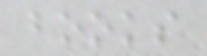books
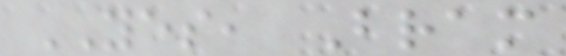YES, Bram
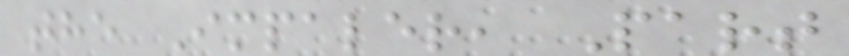the Impaler, Part
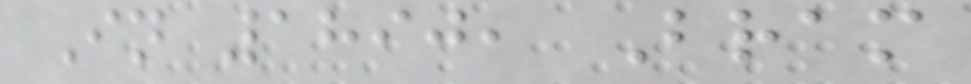In 1890, Bram
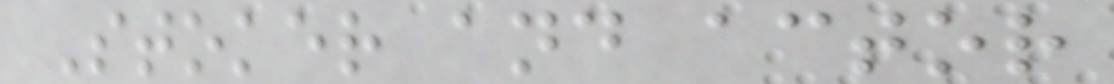Stoker and actor
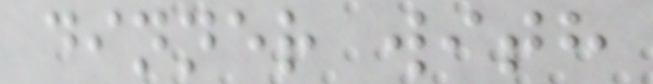dinner with
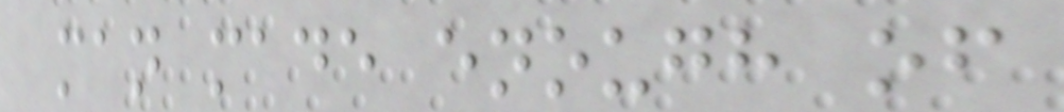man made enough of
